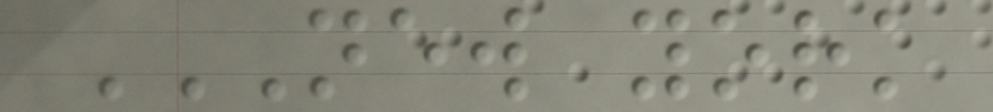NEW YORK
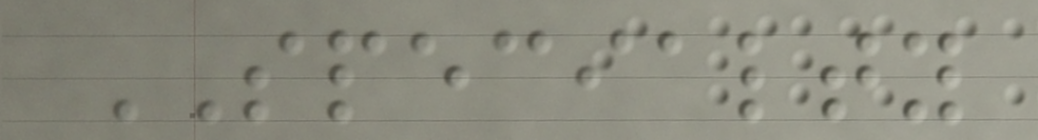SPECIALTY
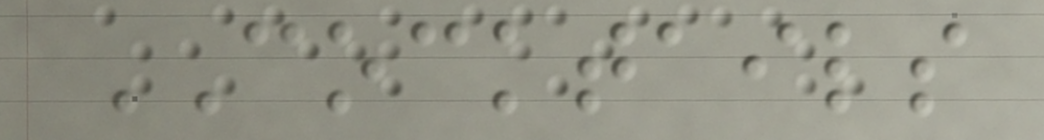COCKTAILS
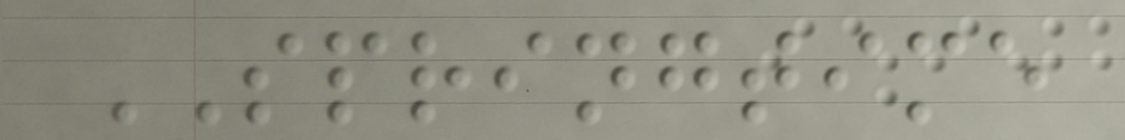SPRINGTIME
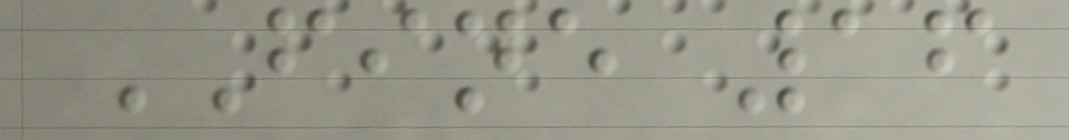FINE 16
